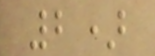2)
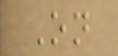On
